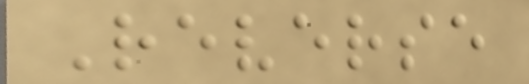Reverse
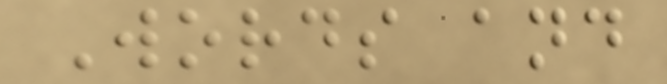Words and
